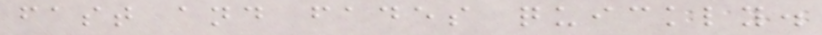fast and fades quickly.
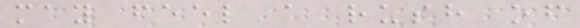may feel a rush of
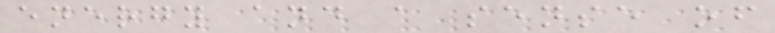energy and a sense of
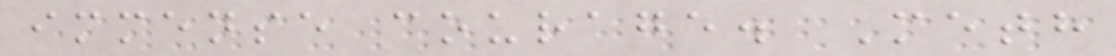immense courage. Meth
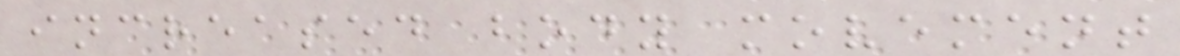increased body movement
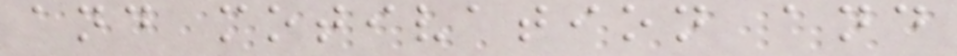and motivation and
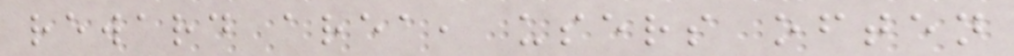reward area, users often
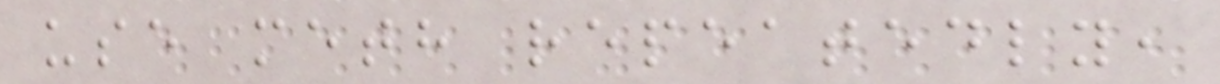use meth repeatedly,
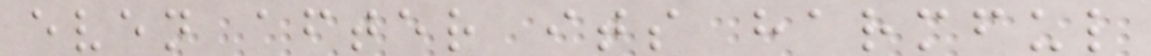even after its harmful
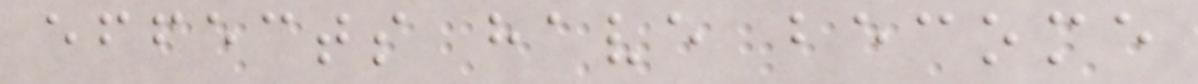effects have become
